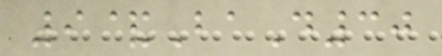9&BaD30
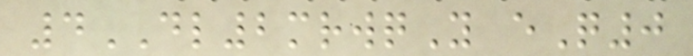4DL2mrwqY eQ0
